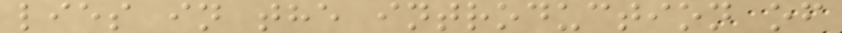lies in the introduction of
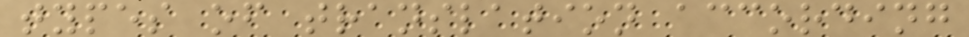types of translation according
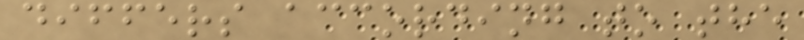differs according to the
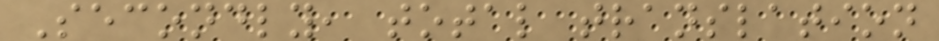Secondly, total translation
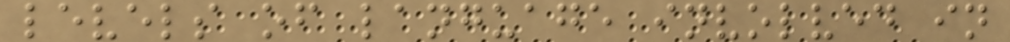levels of language involved in
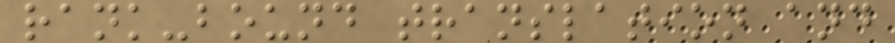rank-bound translation and
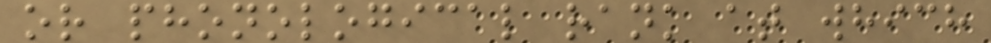or phonological rank at which
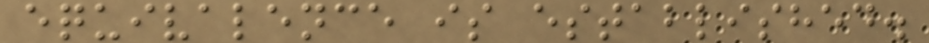equivalence is established.
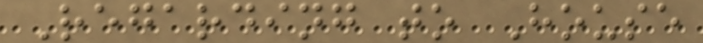Regarding to House
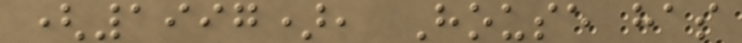(1997), House has
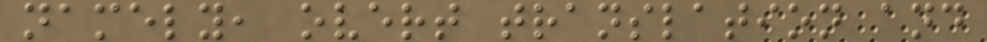namely, overt translation and
